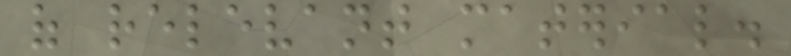of relevant material.
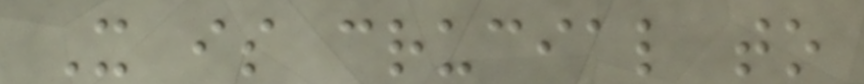It is crucial to
